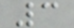3
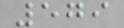579
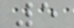5
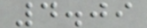4.09
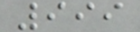999
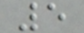5
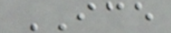ICE
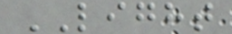LIGHT
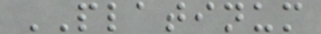PLATINUM
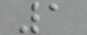1
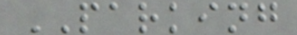PARKING
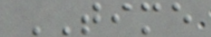TIME
